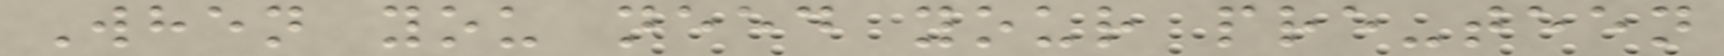When you need your pre-teen
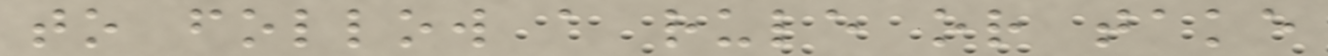to follow a rule or take
